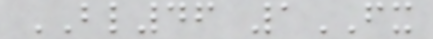BL46 1FX
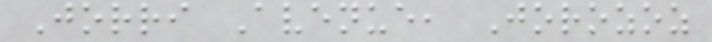Jorri Avenue, Jorozoz
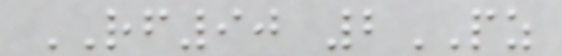RF90 2PZ
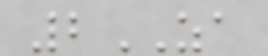2ZA
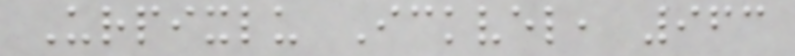Urpixlu Ickvel, 963
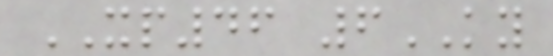XP46 6KY
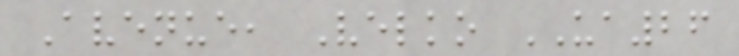Avenue, Velko UA26
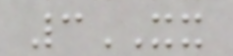3XX
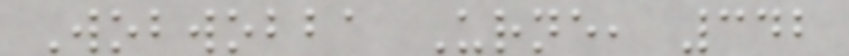Wobwobba Urne, 342
